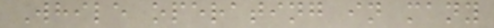While operating in many
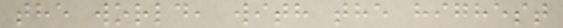the world, with the highest
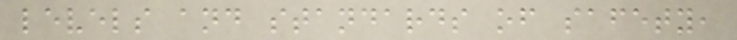levels and standards of safety,
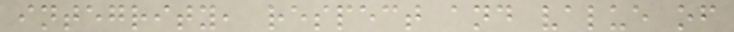integrity, respect and value of
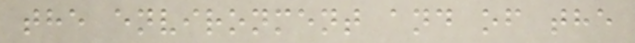the environment and of the
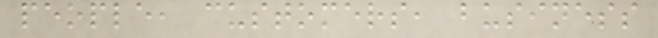people, customers, business
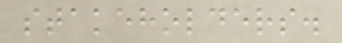stakeholders.
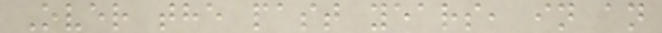Over the past years, in an
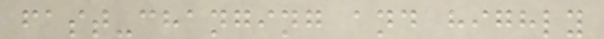fast-changing and highly
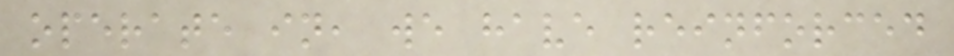operate in, we have reinforced
